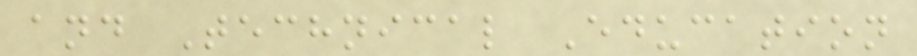and Technical Education
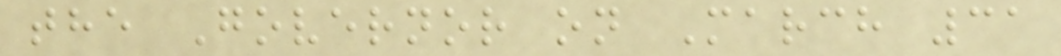the Governor on March 31
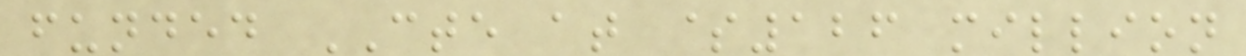funded CTE at $126 million
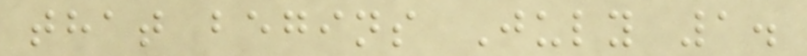that begins July 1.
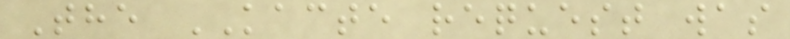The KACTE request was
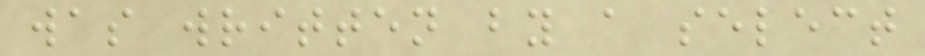was written by a select
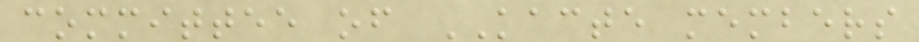committee of KACTE members
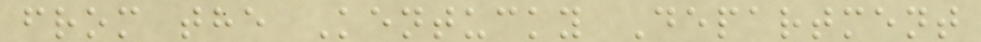from the Kentucky Department
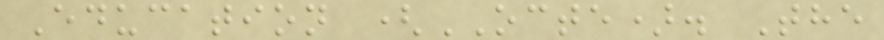Education (OCTE). The
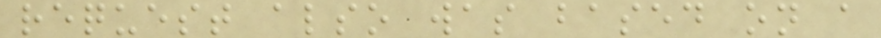request also was based on a
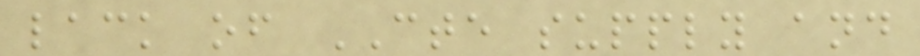lack of CTE supply and
